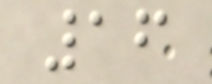16
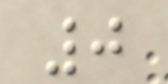0
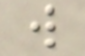w
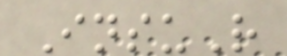InsuR
